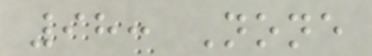98: None
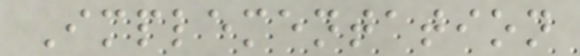Implementation
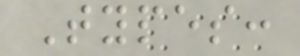Types:
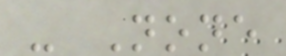- None
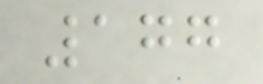177
